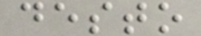desto
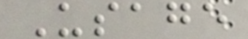Usage
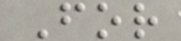For
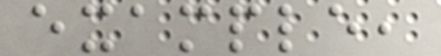example,
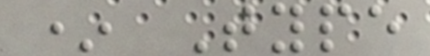* Type
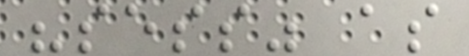"sess" as
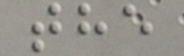the
